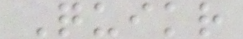Quikr
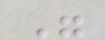"
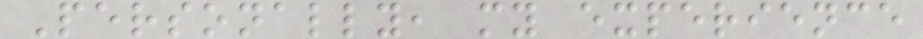Personally, my experience
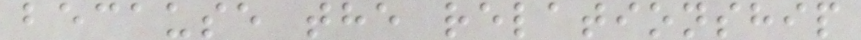because the relationship
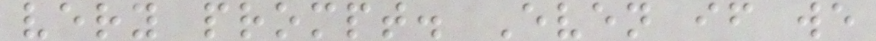very prompt. Even if we
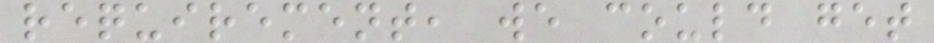requirement, we could get
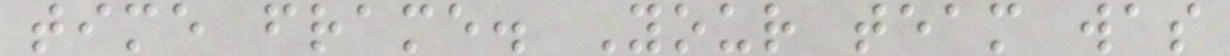time frame. Your team was
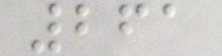261
